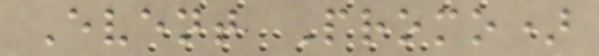Event Promo)
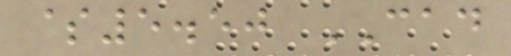$5.50 CAD
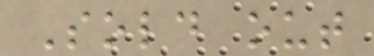Sold out
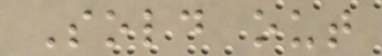Sold out
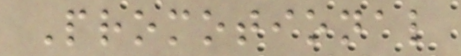Promotional
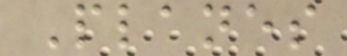Planes
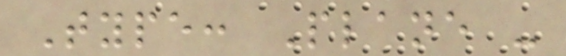Type: Plane -
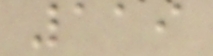119
